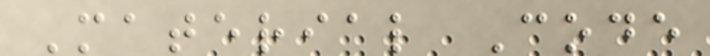Material Code
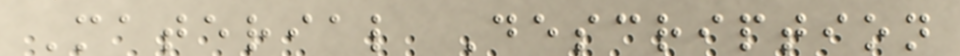Material Description
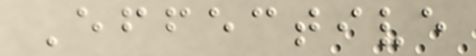Effective
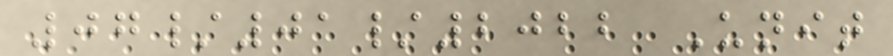07/01/2022 Unit
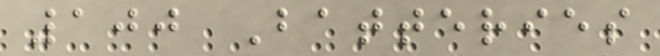100 Batteries
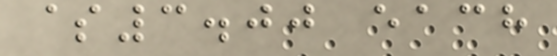$3.00 each
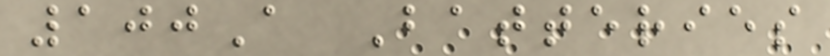100A Batteries
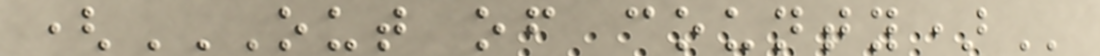(OUT OF COUNTY)
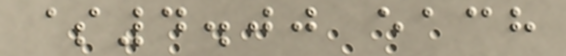$4.00 each
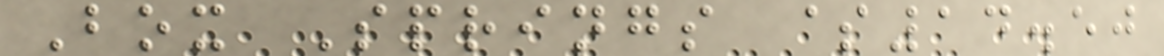Box Springs $14.50
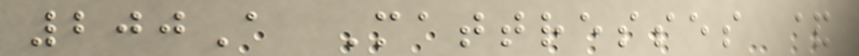200A Mattresses &
